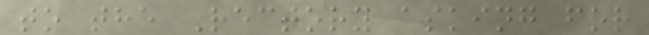to the Rectory asking for
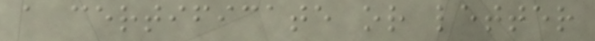a certificate or letter
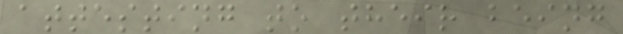attesting to their being
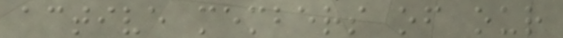active members of our
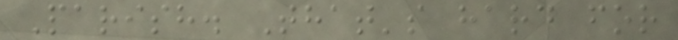Parish. That's hard for
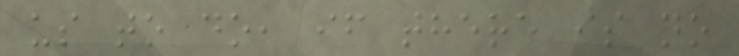us to do, if there is no
